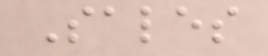Sales
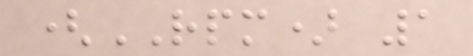(RPM) 1
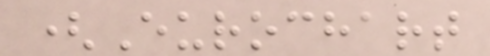(Eurochart
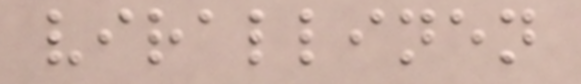virallinen
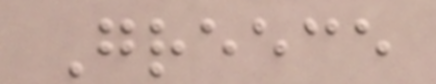Greece
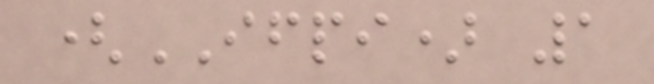(IFPI) 1
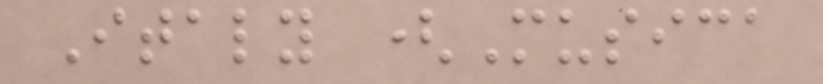Italy (Musica
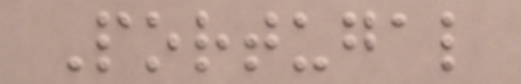Portugal
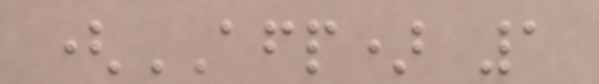(AFP) 1
